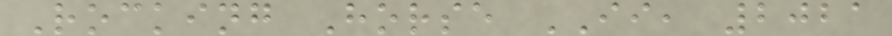Rocking Horse II, 2021
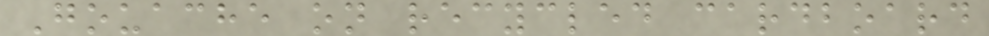Gouache on recycled cardboard
